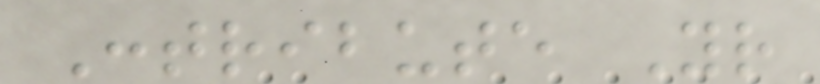Contribute Your
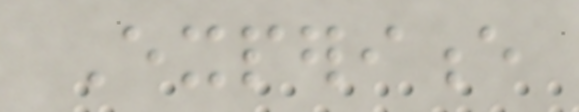Experience
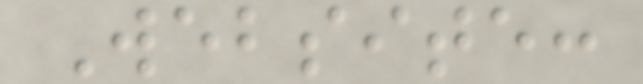Website:
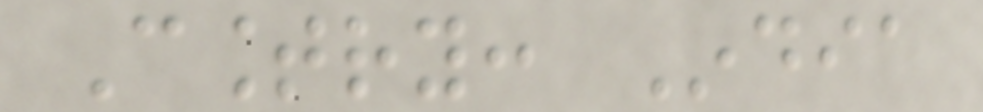Country: India
